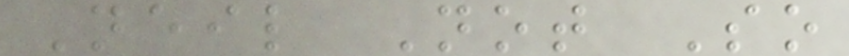Neil Not So
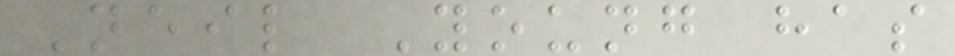Neil Young has
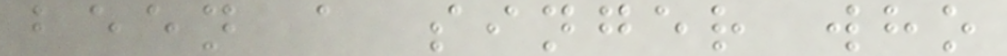been a singer who
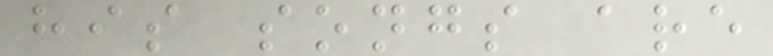his songs are
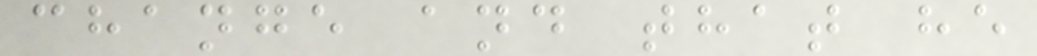change and that he
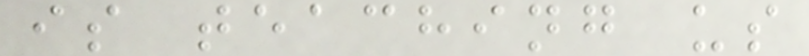is teaching us
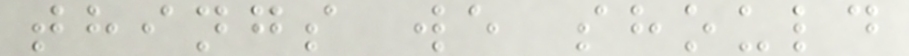things we should
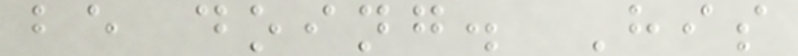be doing. His
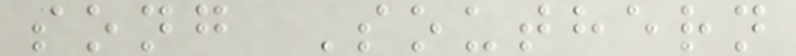song Southern
